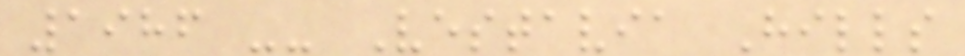1986 -- Vestavia Hills
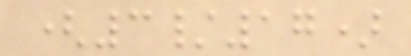(3/17)
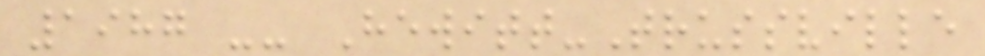1987 -- Hewitt-Trussville
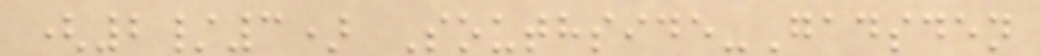(2/3) Southside-Gadsden
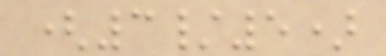(3/5)
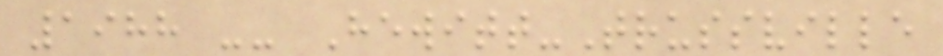1988 -- Hewitt-Trussville
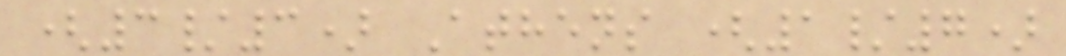(3/3) Athens (1/7)
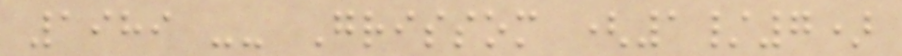1989 -- Grissom (1/7)
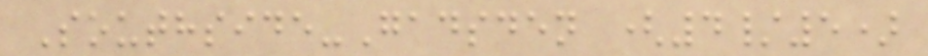Southside-Gadsden (4/5)
